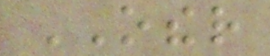OTHER
